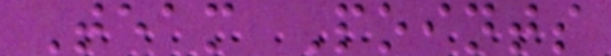Team Points
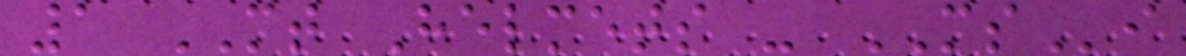1 MT Helmets - MSi
